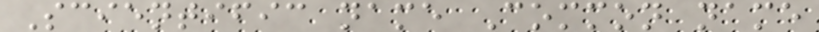Scientific name Common name
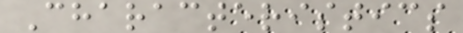Characteristics
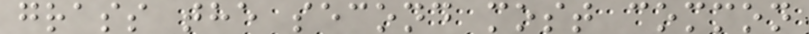grass the second most common
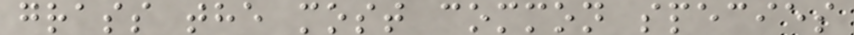grass the most common species
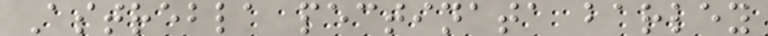Astrebla pectinata barley
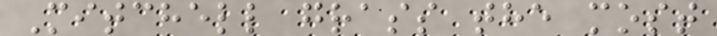Mitchell grass the most
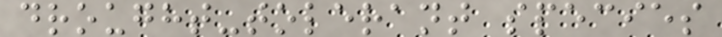drought-tolerant species
